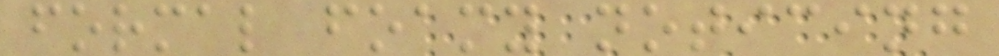formal foamy noticing
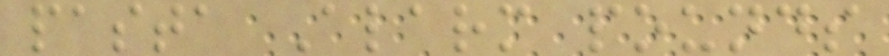pasta Alarm pounds
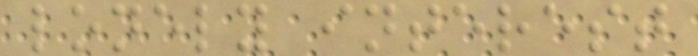lonely interest
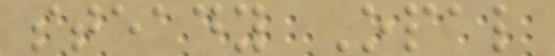steady Opal
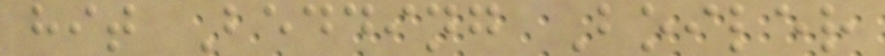hit Bedding Boiler
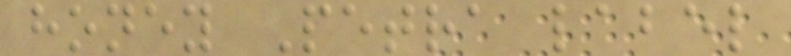honey Petra label
